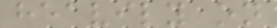heavily on
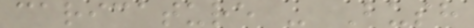caricature - Bush
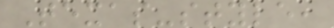Texas-style,
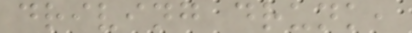driving drunk,
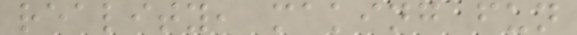reality, making fun
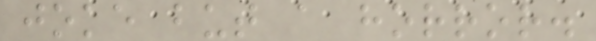joke but a horror.
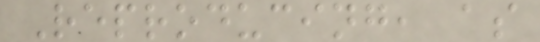Reproducing, as
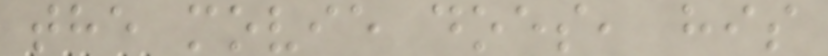the movie does, his
